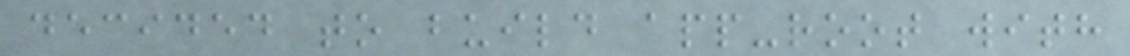decided to build app-root with
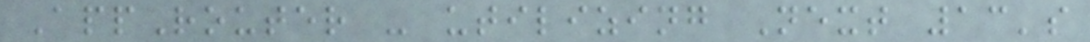AppRouter - utilizing Next 13's
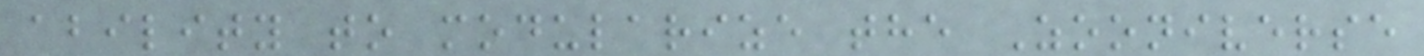ability to modularize the Zooniverse
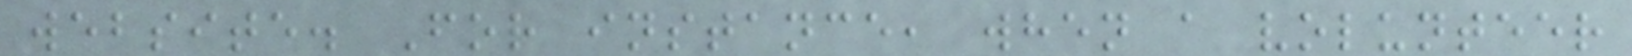website. For instance, when a volunteer
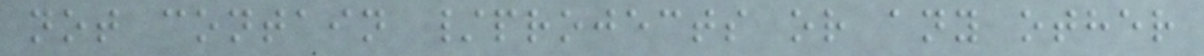not contain /projects or any other
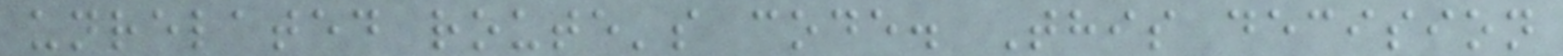unrelated route's code. This decision
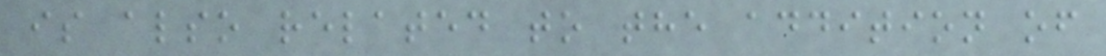is also related to the addition of
